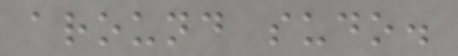around sudo.
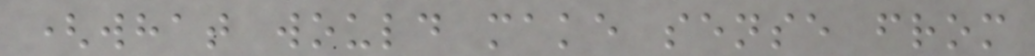(what would make sense from
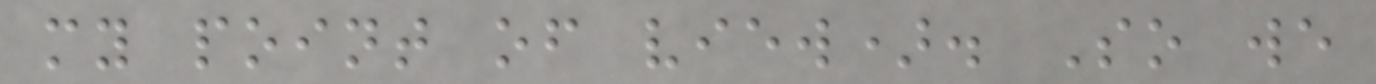my point of view). So we
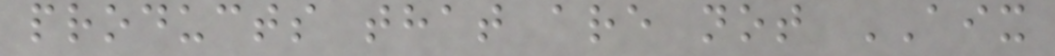products that are not AIX
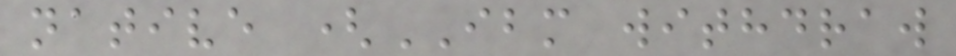native (IBM withdraw
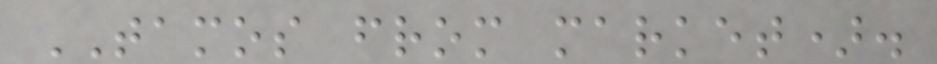TAMOS from market).
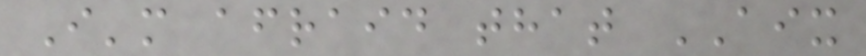I'm afraid that AIX
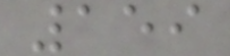159
